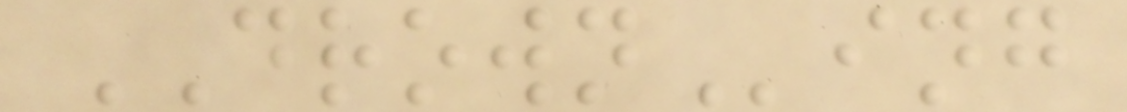DROWNing
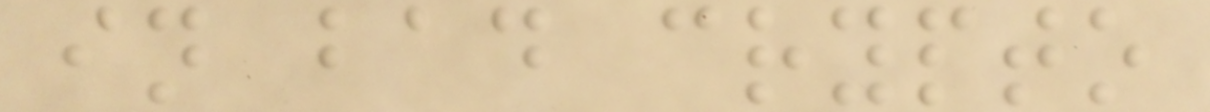in bad crypto
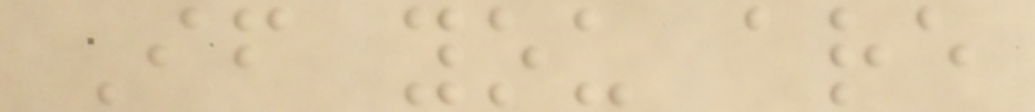If you are
